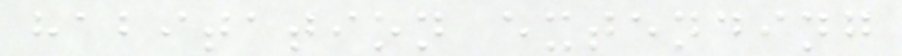habitation extending
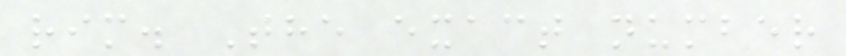rim. The exact number
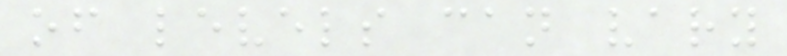of levels can vary
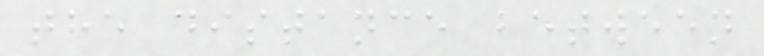the distance between
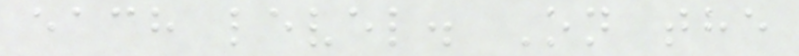each level. On the
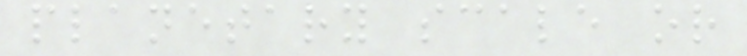planetary scale or
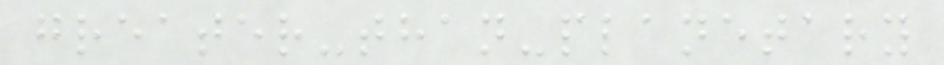greater-than-planetary
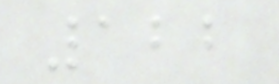122
